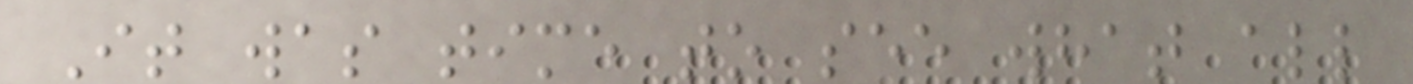It was time to see what all
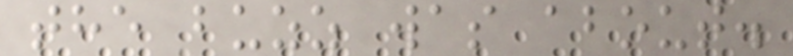the buzz was about.
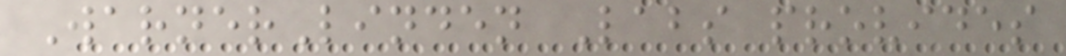WarnerLinden Labs provides
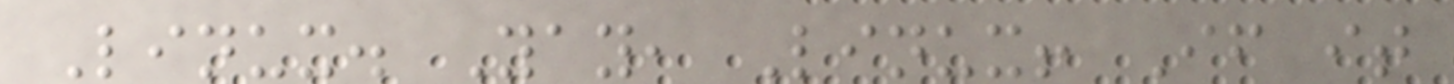Linux. Yay, Linux! If it
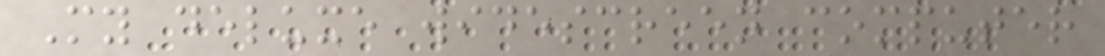My deluxe widescreen computer
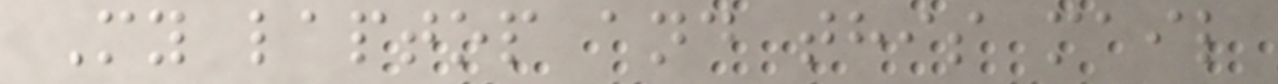My laptop and this mail
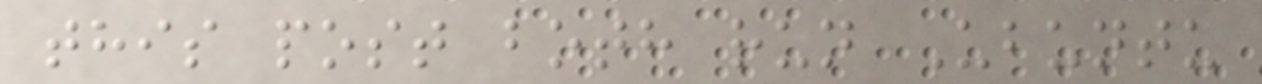this post both run Ubuntu
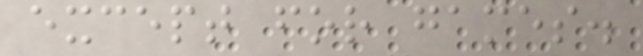except for games.
